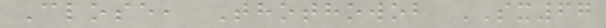Close, Thothowob SX67
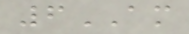6AM
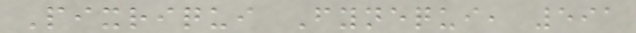Pixriqui Fynequi, 591
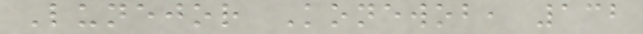Lunejor Konewob, 132
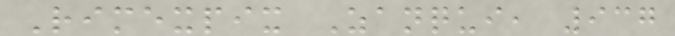Rimexpix Zanqui, 937
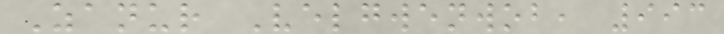Zanur Velgwenwob, 993
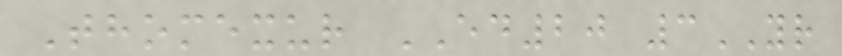Thomexur ED20 3YR
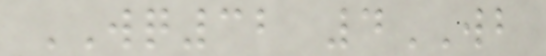WQ32 4WB
